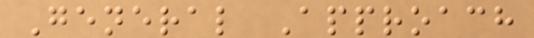General Approach
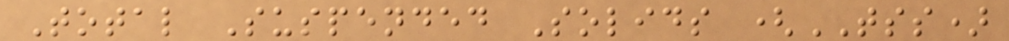Total Suspended Solids (TSS)
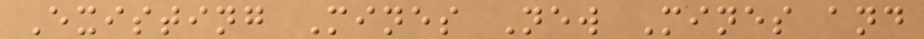Existing Mines New Mines and
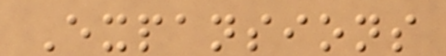Expansions
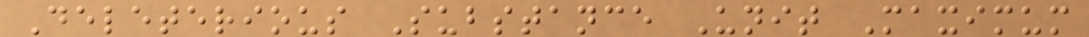Deleterious Substance Unit Maximum
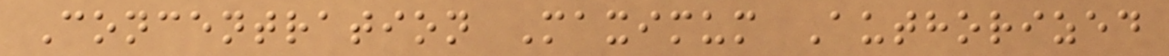Concentration Maximum Authorized
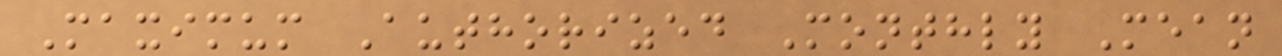Maximum Authorized Monthly Mean
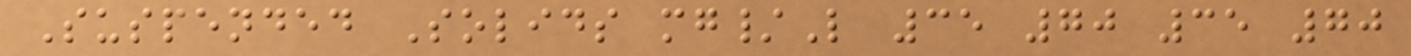Suspended Solids mg/L 35 70 35 70
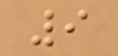9
